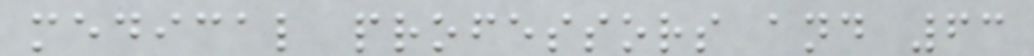medical professors and 63
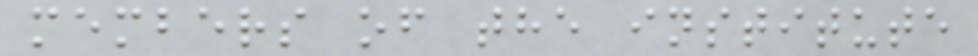members of the institute
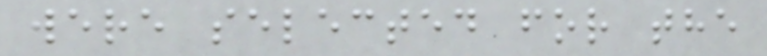were selected for the
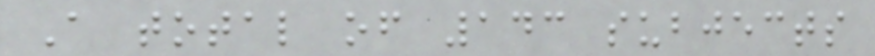A total of 143 subjects
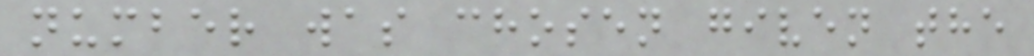number was chosen given the
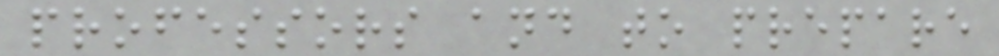professors and to prepare
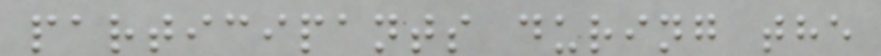participants during the
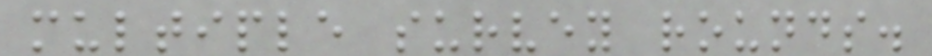multiple survey rounds.
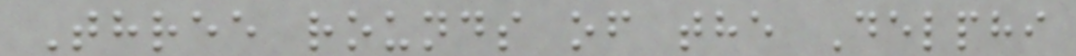Three rounds of the Delphi
